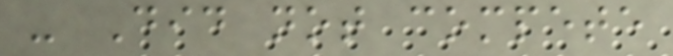- Did not compete
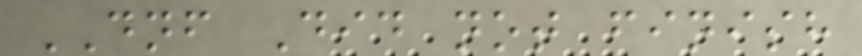DNF Did not finish
